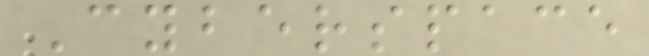Cyberspace
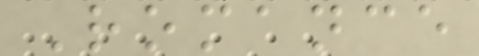Romance
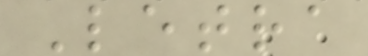Letra
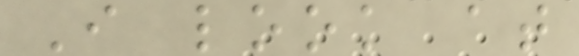I look at
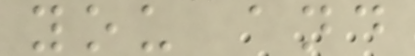you and
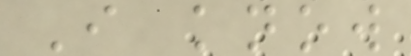I know
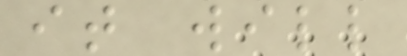it will
